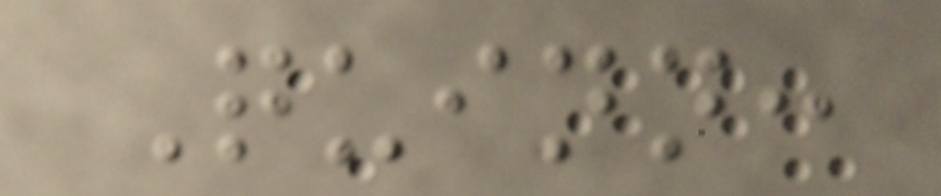Quinn:
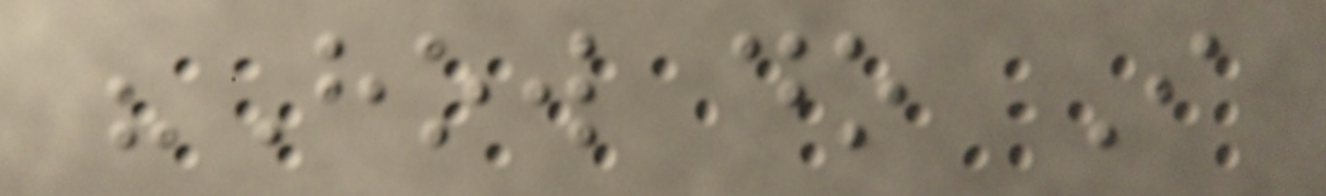"How do I
